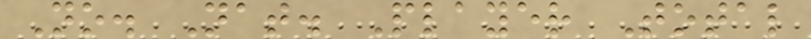No. Nat. Player Total
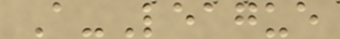A-League
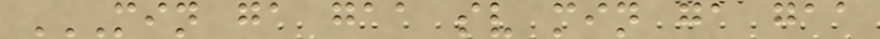MIN GA GAA SV MIN GA GAA
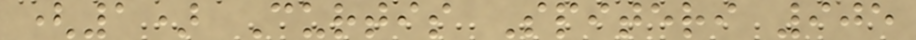(1) Curtis Spiteri 905
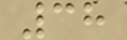38
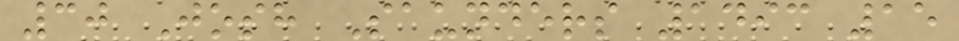30 Josh Saunders 1493 15
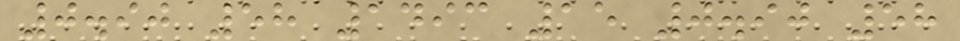0.90 58 1493 15 0.90 58
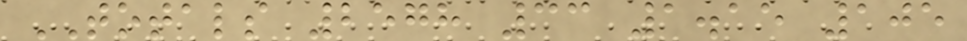TOTALS 2578 33 1.15 105
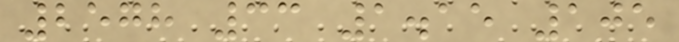2578 33 1.15 105
